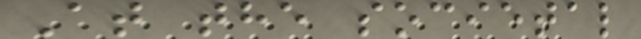At the societal
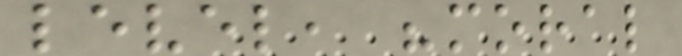level, "moral
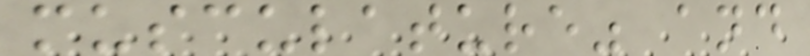musculature" and
